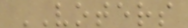VOTERS
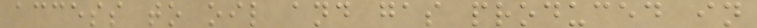access to oil and gas produced in
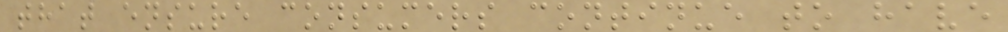that ensure consumers continue to have
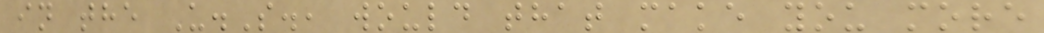in the U.S., would that make you more
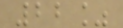22%
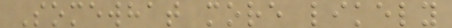Somewhat more likely
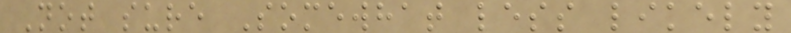Not sure Somewhat less likely
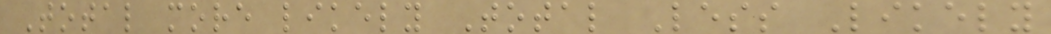Total more likely Total Less Likely
